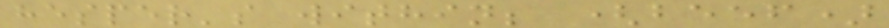hesper's within; (beef)
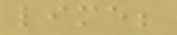lime;
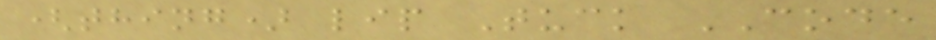(thing) lip Tuck CODE
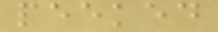peeked
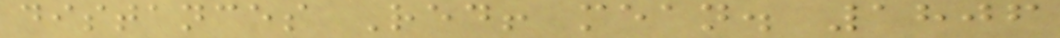distances Red! mean. 1806
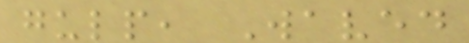gulp, Waved
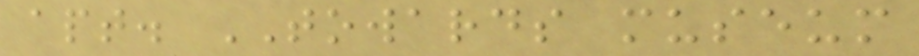apt. TOWARDS museum
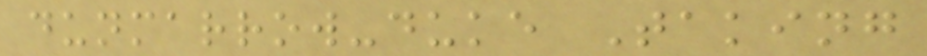dunmarrow-duke Taking
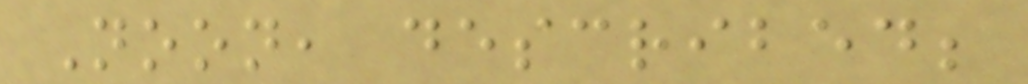Noon, described;
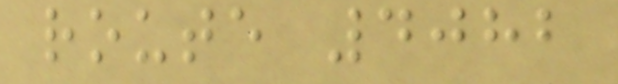route 4082
